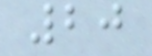20
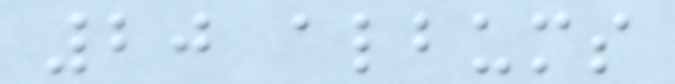20 albums
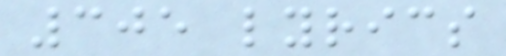305 lyrics
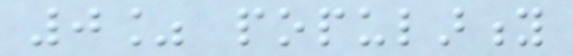0% popularity
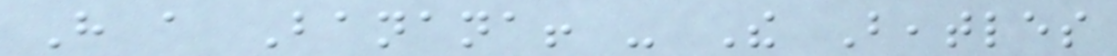Have a Banana! - The Beatles
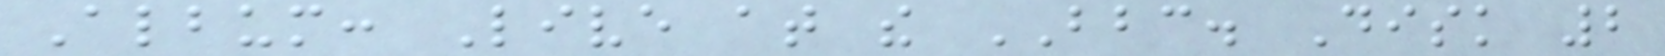Album: Live at the BBC. Disk 2
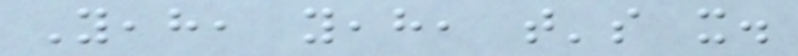Yeah, yeah, that's it.
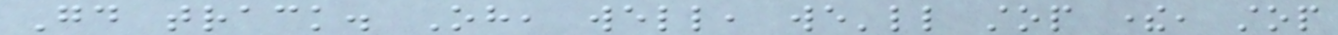Good track. Oh, well, we'll stop there, stop
